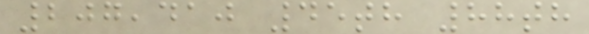207,410 45th 88th
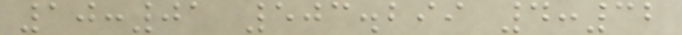10:01 503.299 4:32
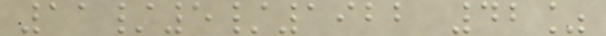11/5/1922 42%
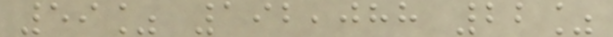59% 192,088 22%
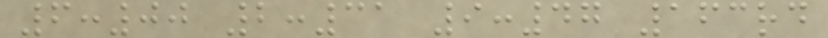6:00 2:31 9:47 163rd
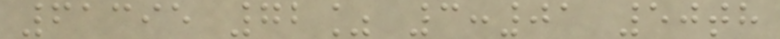61395 72% 3:01 50th
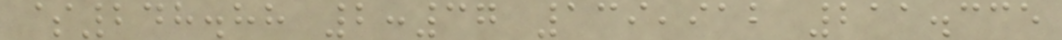$248.88 2:37 139,912 211.335
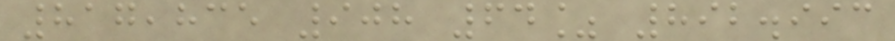817,835 908 64% 892.993
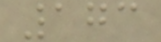173
